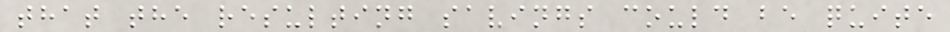that the resulting savings could be quite
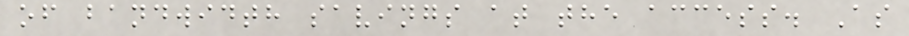of bandwidth savings at the access. As
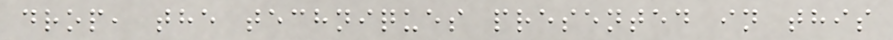drop, the techniques presented in this
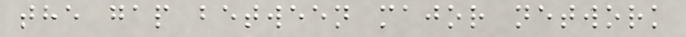the gap between major network
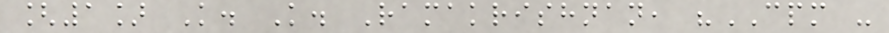[1] K. K. Ramakrishnan, "CPM -
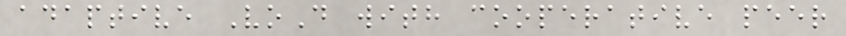adaptive VoD with cooperative peer
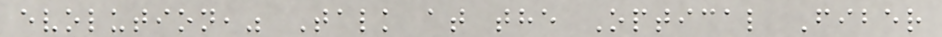evolution," Talk at the Optical Fiber
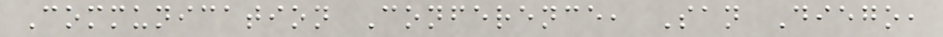Communication Conference, San Diego,
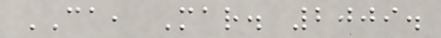CA, Mar. 2009.
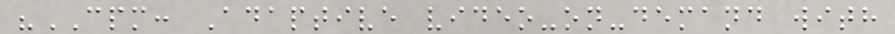"CPM: Adaptive video-on-demand with
